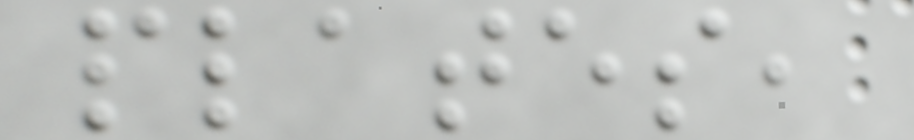plates,
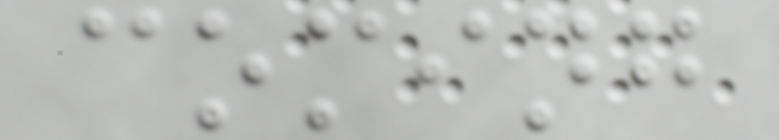coming
